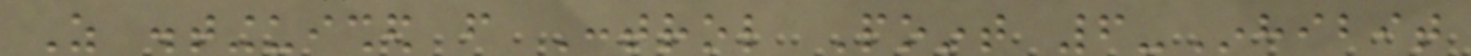As distinguished from Control Point 6-Inhibit
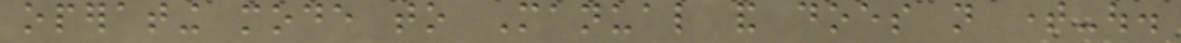operating mode to Manual and does not time-out.
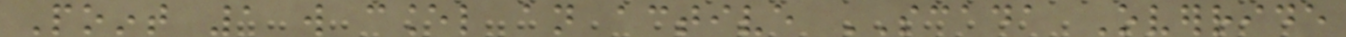Point 1 will cancel an active SCADA Override
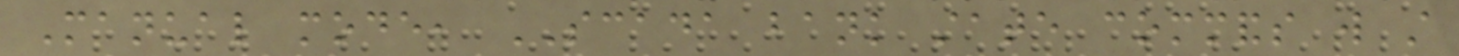Manual mode, SCADA bank state commands will still
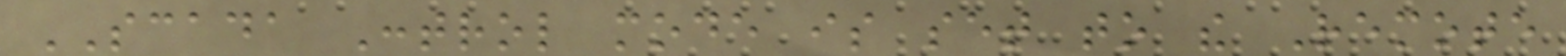SCADA Control mode is set to the Remote
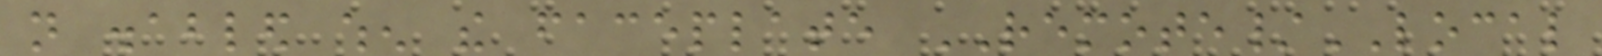not disabled when the faceplate REMOTE/LOCAL
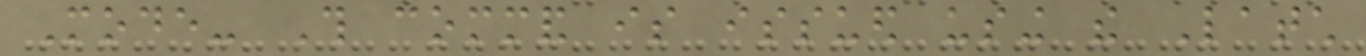Mode- This command is issued using the Latch
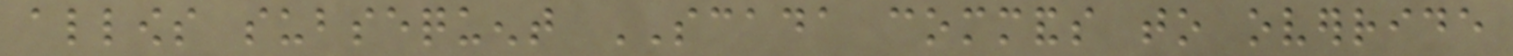allows subsequent SCADA commands to override
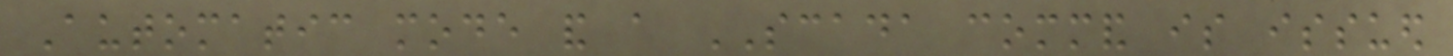Automatic mode and a SCADA command is issued
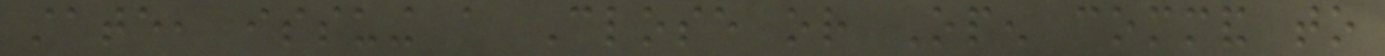state, issuing a Close or Open command to
